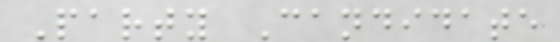Party Candidate
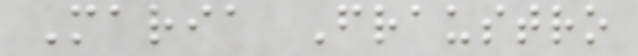Maria Fraustro
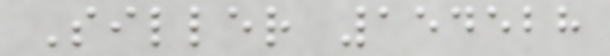Siller 154528
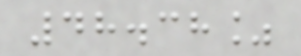48.38%
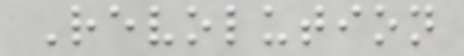Revolution
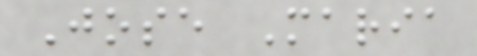Jose Maria
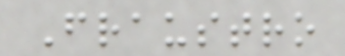Fraustro
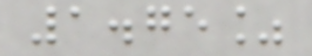1.75%
